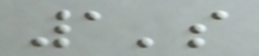1's
